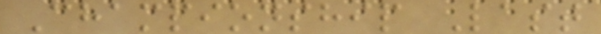Championship Last
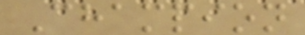Champion
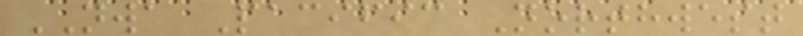NWA Pacific Northwest
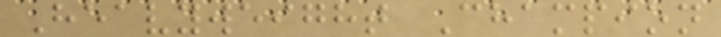Heavyweight Champion
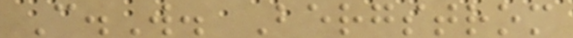C.W. Bergstrom
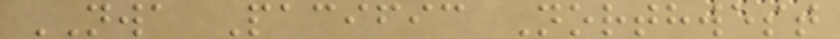NWA Pacific Northwest
